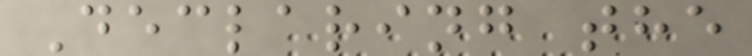Declaring the
